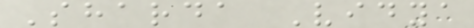Sharda Vidya
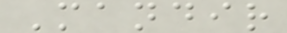Mandir
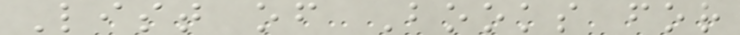List of Books for
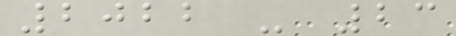2022 - 23
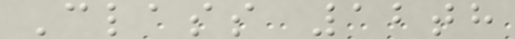Class 12th
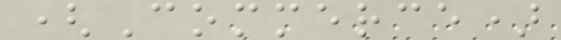(Commerce)
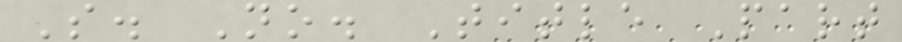S. No. Title Part
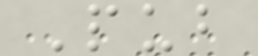Pub
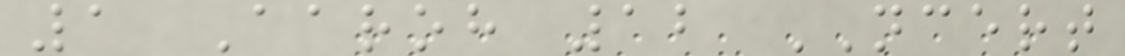1 Aaroh 12 NCERT
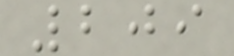209
